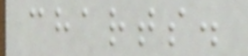charts.
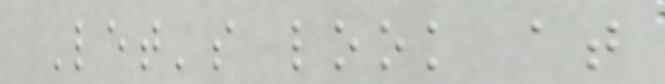Let's look at
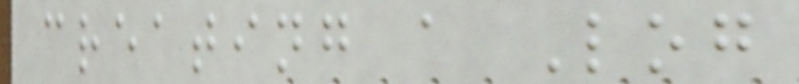creating a Log
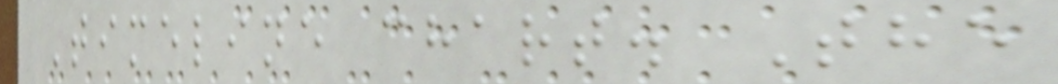Timeline chart. The
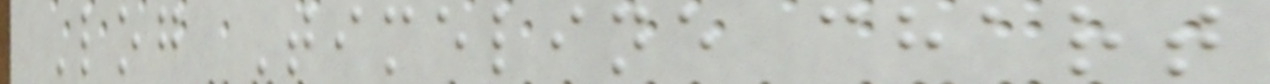Log Timeline chart
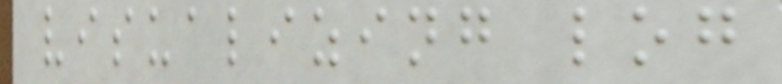visualizing log
